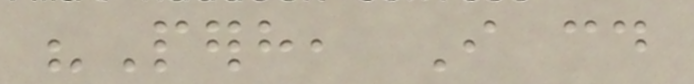"Perhaps, I could
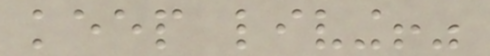keep living!"
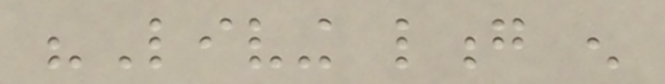"Living long enough
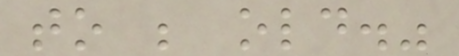to be old."
